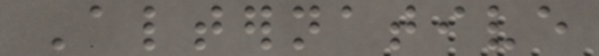Alternative
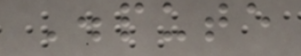Dispute
